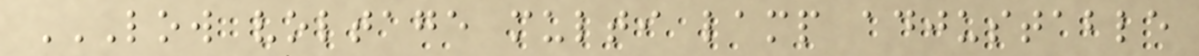LOW VOLTAGE MULTI LAMP ADJUSTABLE
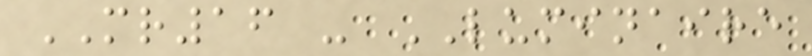MR16 - LUMINAIRE
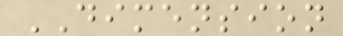DIMENSION
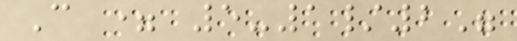C = 5-1/2"
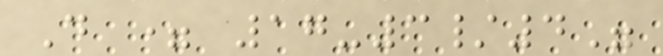D = 17-3/4"
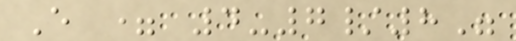E = 4-7/8"
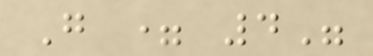G = 4"
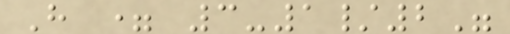H = 3-1/2"
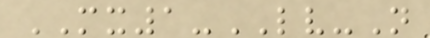MX1-LV-N
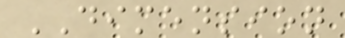DIMENSION
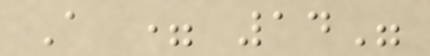A = 14"
